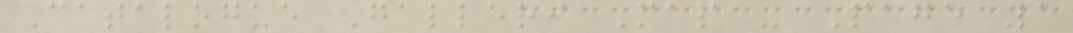Catalogue Galleri Map - Page 1
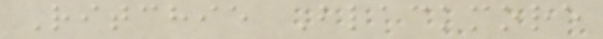Ritchie Blackmore
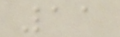11
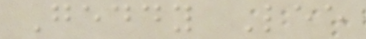Geddy Lee
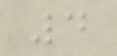4
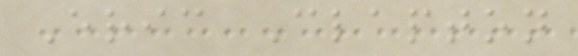Eric Clapton
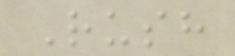Rush
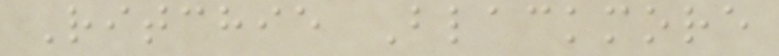Ritchie Blackmore
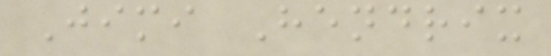Jimi Hendrix
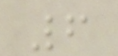6
